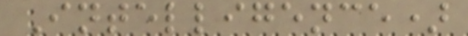Intelligence)
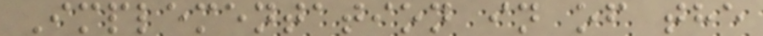Implementation in of the
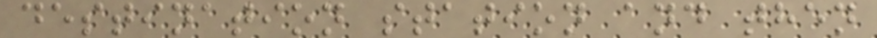destination station and then
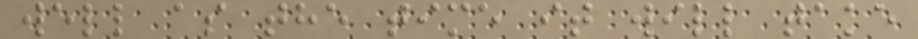well as the time it will take
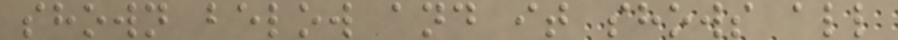shown below and it shows all
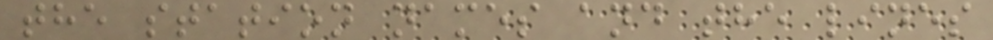the station names and the lines
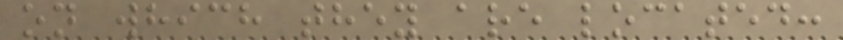on which they are located:
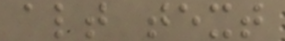alt text
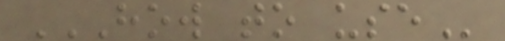HOW TO USE
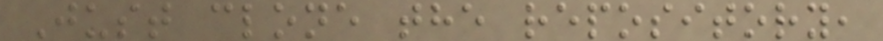Just clone the repository,
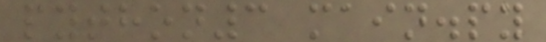python3 main.py
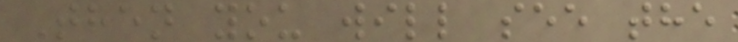Then you will see the
